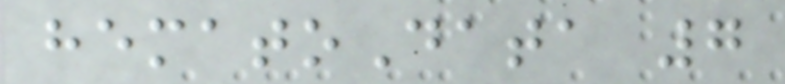hematoData 7
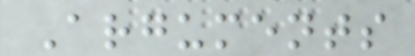Arguments
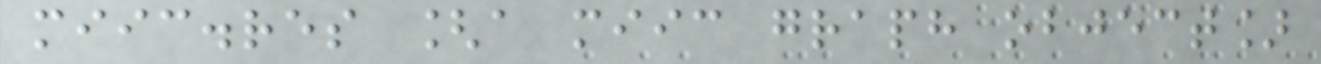miic.res [a miic graph object]
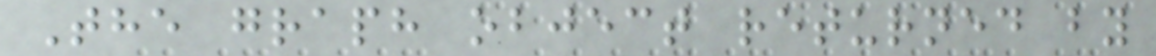The graph object returned by
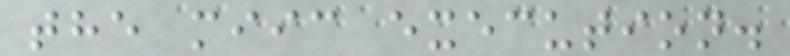the miic execution.
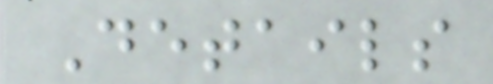Details
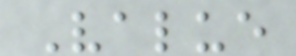Value
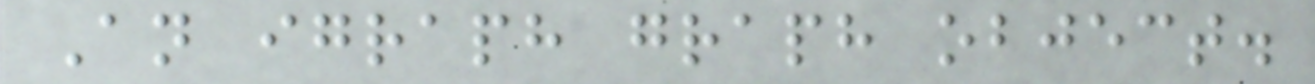An igraph graph object.
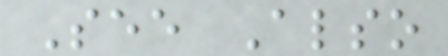See Also
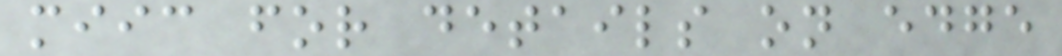miic for details on edge
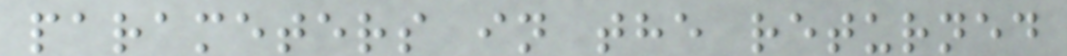parameters in the returned
